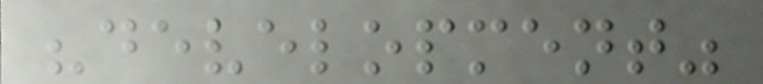"development"
